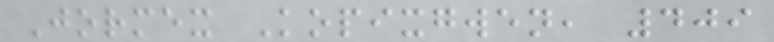Jormex Kopixgwen, 409
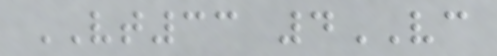VT33 4VC
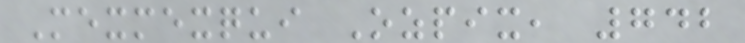Mexmexqui Ozpix, 742
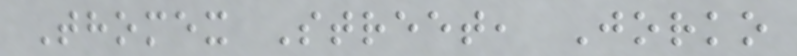Thomex Street, Jorko
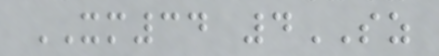XM34 4SZ
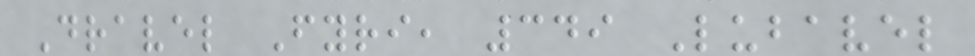Dravel Fyri, 349 Lubavel
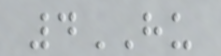4HU
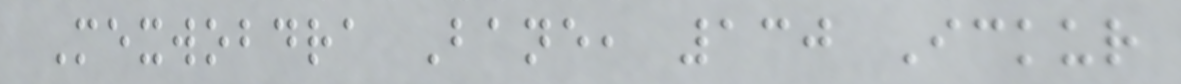Mexwobdra Bane, 130 Ickur
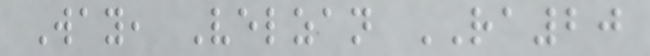Way, Velzan RA20
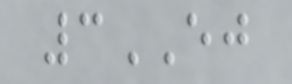3EJ
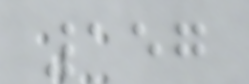157
